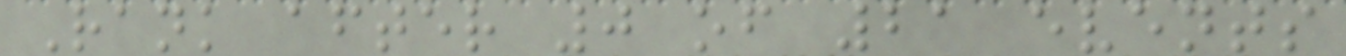Rank after 0 of 21 events
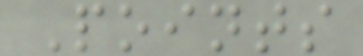Points
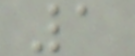1
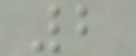2
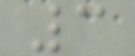3
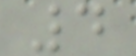4
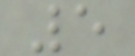5
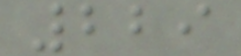229
